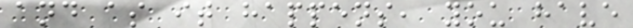and as it happens, you have
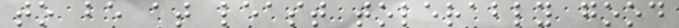to be at least tolerably good
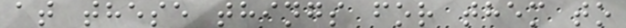at these things for them to
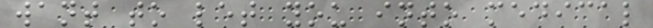want to let you into medical
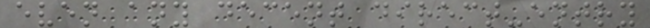even any decent direct-entry
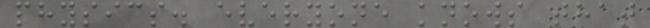physics. everyone knows that
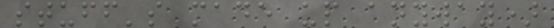stuff's made up anyway)
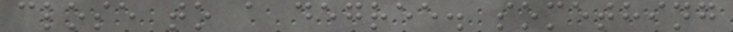close to a degree. something
